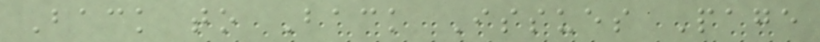Back to Back Issues Page
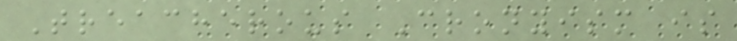Treacherous Cronyism is
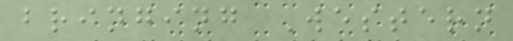bringing Western
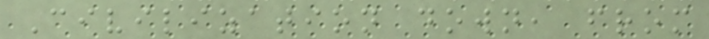Civilization down, from
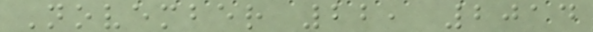November 22, 2014
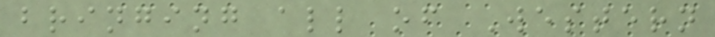bringing all of Western
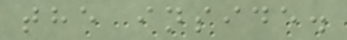the inside.
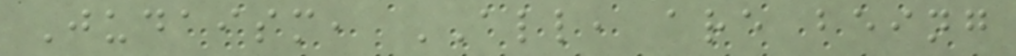Judaism, ALL, are being
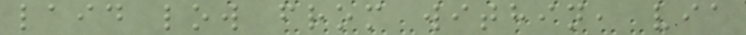laid low from within, via
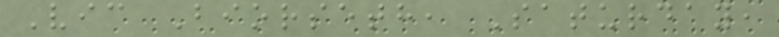Vic Biorseth, Saturday,
